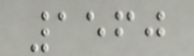1560
